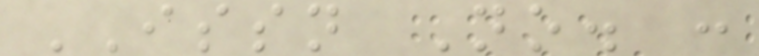ISSN No. :
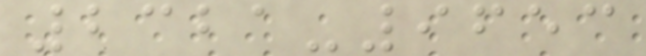2321-9653
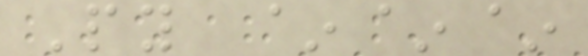Py ~~~
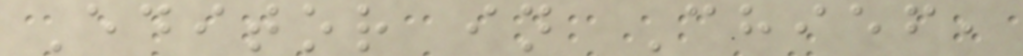Editor in Chief,
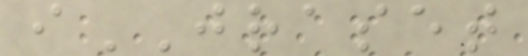iJRASET
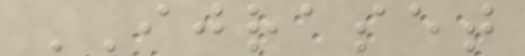IJRASET
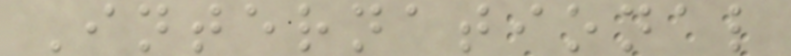International
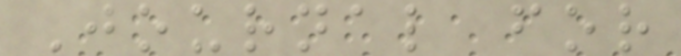Journal for
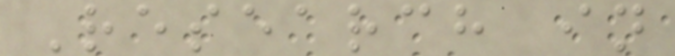Research in
